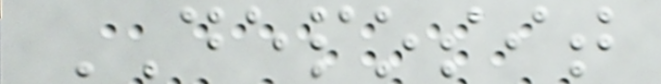DEPOSIT
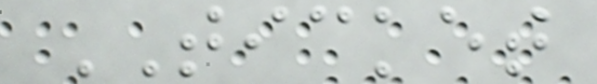TICKET
